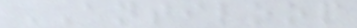ANTILOOP
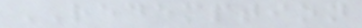REDEMPTION
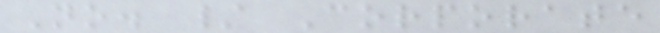No. / Corporate
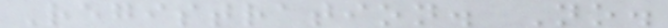Registration. No.
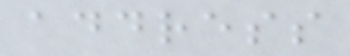address
